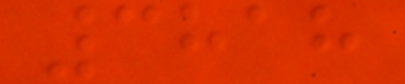3818
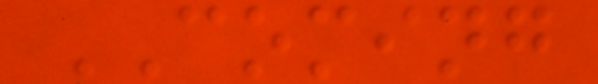COMING
